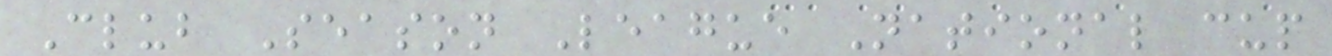Club Season League National cup
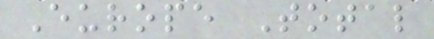Europe Total
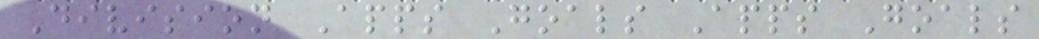Division Apps Goals Apps Goals
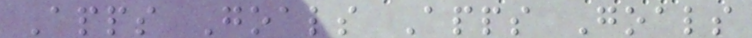Apps Goals Apps Goals
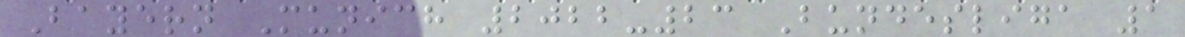Bayern Munich 2022-23 Bundesliga 1
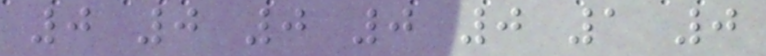0 0 0 0 0 1 0
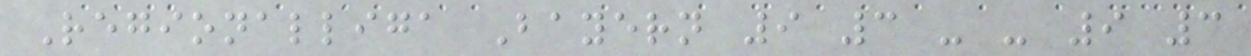Regionalliga Bayern 9 3 - - 9 3
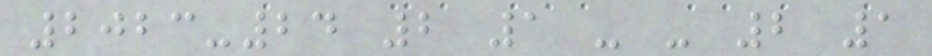2023-24 2 1 - - 2 1
